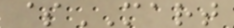$MART
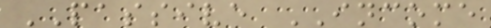PASSIVE INCOME
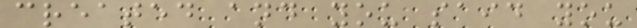created and you said you
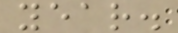year.
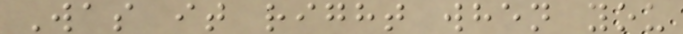Was it right when you
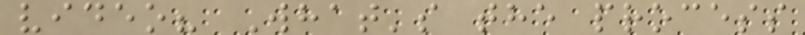video? What's the process
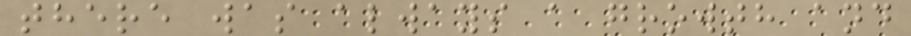there was always a growth and
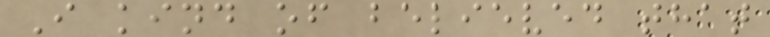I kind of believed that
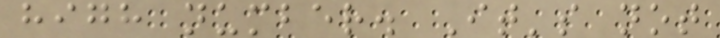high number. It's not
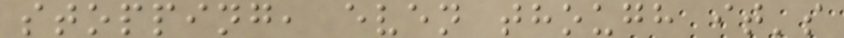stopping, even though it's
